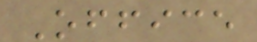Office
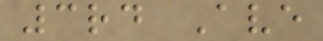3rd Ave
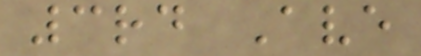3rd Ave
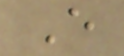E
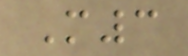M3
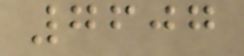7607
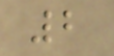2
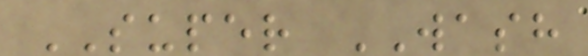SUPER WASH
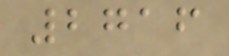2716
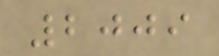2009
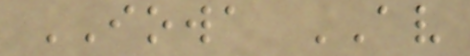IOWA AV
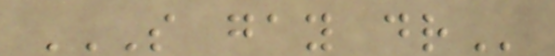S GAY DR
